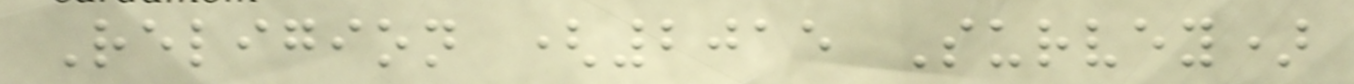Religion (2015 Survey)
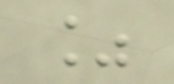%
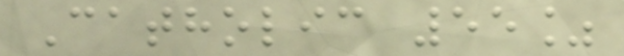Catholic 55%
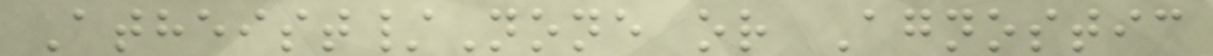Atheist/None or Agnostic
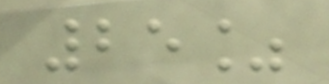25%
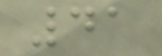41
